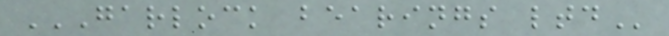GARLOCK BEARINGS LTD
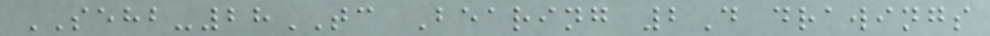SEHB-28TC Bearing 2D drawings
